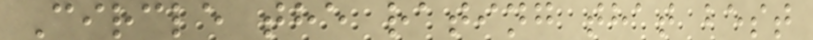Circle the rating that best
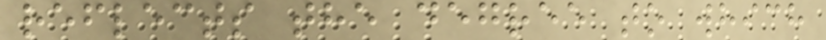reflects the degree to which
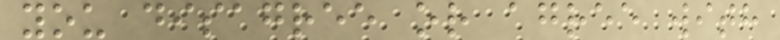you disagree or agree with
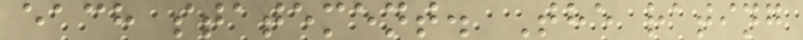each statement. The rating
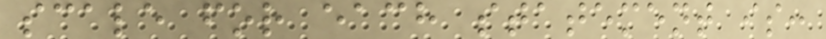scale for each statement is:
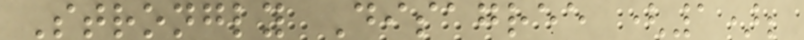Strongly Disagree (1);
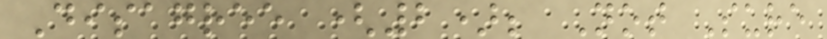Disagree (2); Not Sure
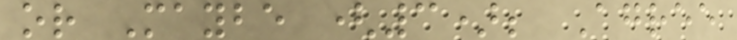or Maybe (3); Agree
